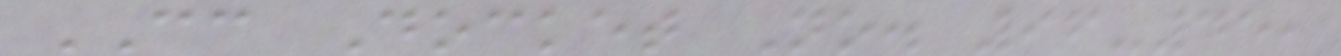CC Docket No. 96-45,
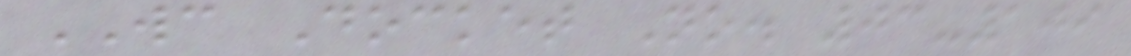WC Docket No. 03-109
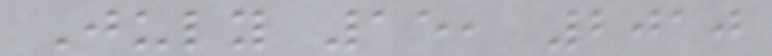July 15, 2010
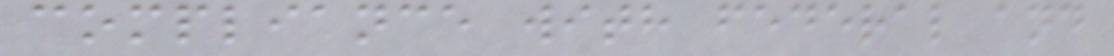compliance with federal and
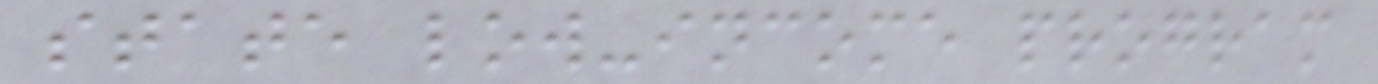state low-income program
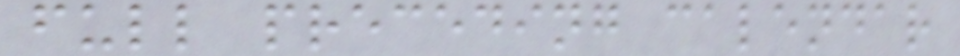full preceding calendar
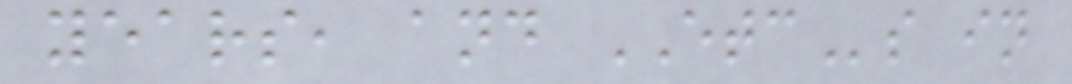years, and ETCs in
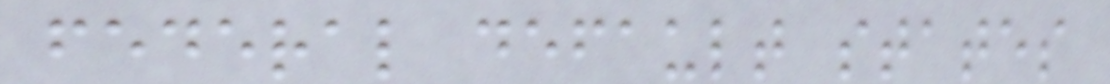federal default states
